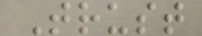Trust
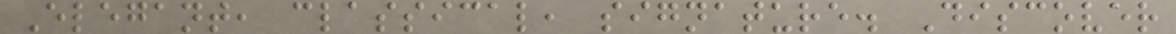Elegant, classical, signature. Discover
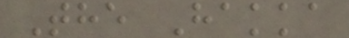The Hakka
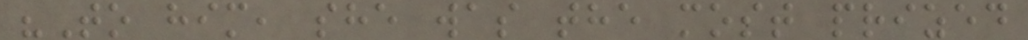"To him, she was the most prized
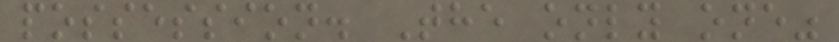possession. The only one"
